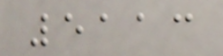5113
